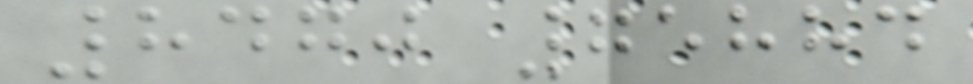8470 75884
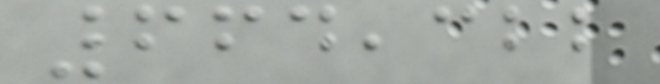664,322
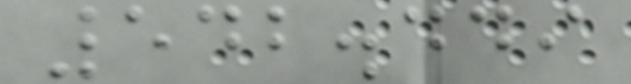542.449
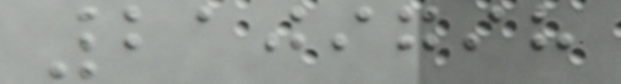2109798
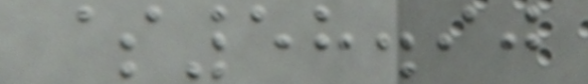$58.90
